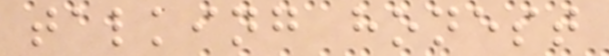talking honest
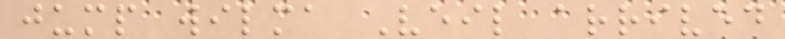jump wilma Veil arrived
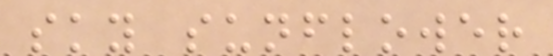sky sunflower
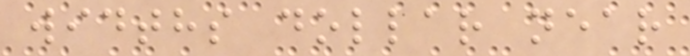widths dollar near
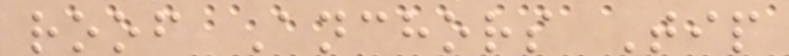roof Anchors Tip
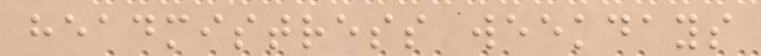headmistress weekdays
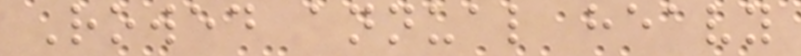Rowed annual heavy
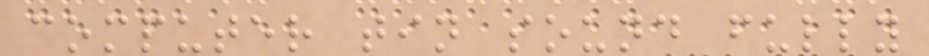computer tin sound fully
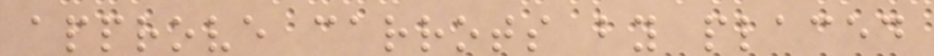approve carrots by placed
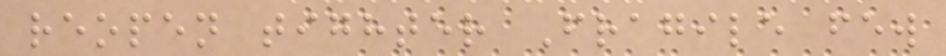reopen tighter Fragile few
